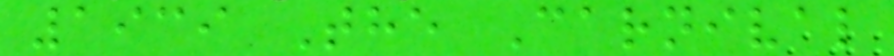1939 The Carnival
